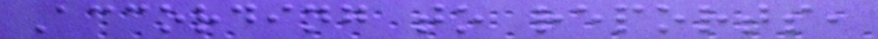According to reports,
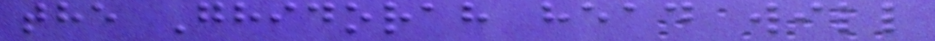the Ghidorah head will
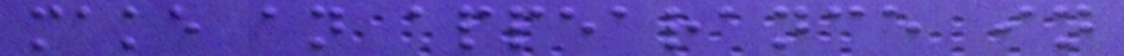make an appearance in
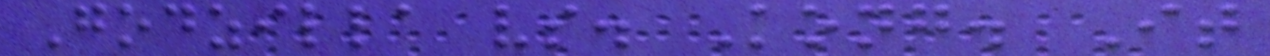Godzilla vs. Kong. It
